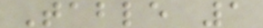Table 1
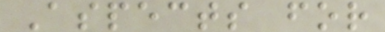Aspects for
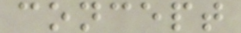concept
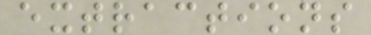extractions
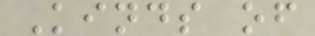Kinds of
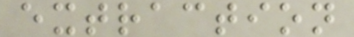extraction
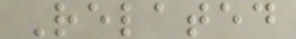Related
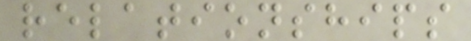relationships
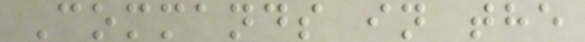Commands in the
